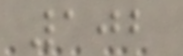102
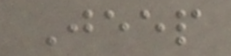Jeep
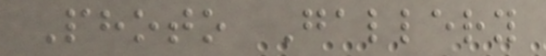Photo Gallery
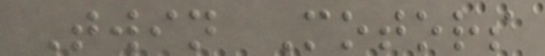Twin Motors
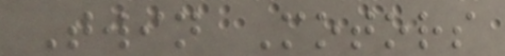Twin Motors
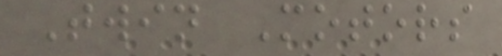Twin Motors
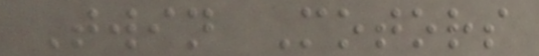Twin Motors
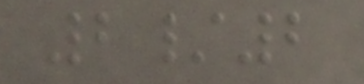2/2
